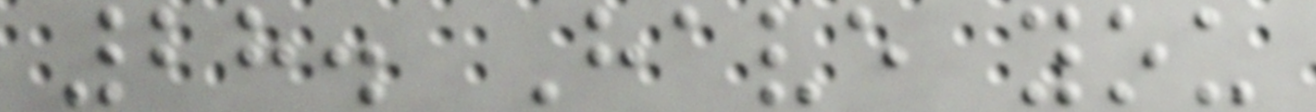28. Have you
